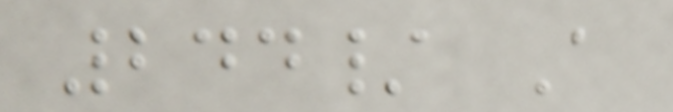244/ A
